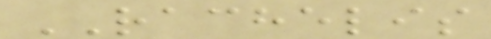RACHELIS
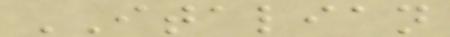ITALIAN
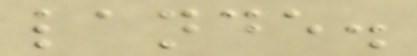lande.
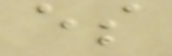es
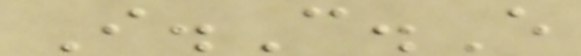I.C.E
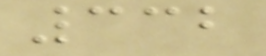332
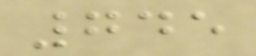745
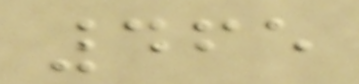465
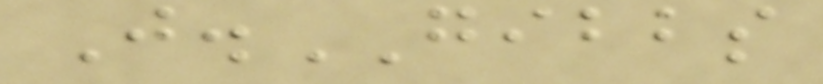J.GIBBS
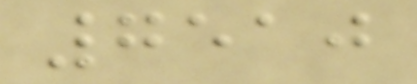7510
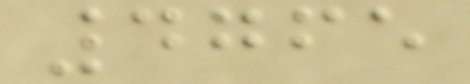4765
